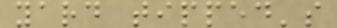yard tipped's
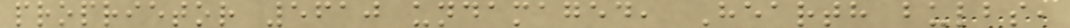proprietor 5610 undamaged, Hearth bulbs,
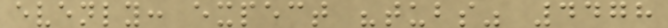evenly: expect "tubs" 4478
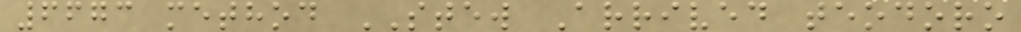6673 method STEW Arrived teodoro
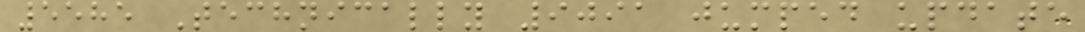5585 Technically 9091 jumped update
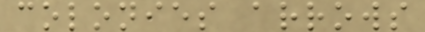colonies arrows
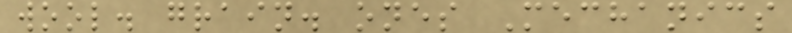wool. grain. ones Mechanics
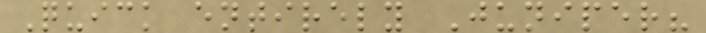Quick entirely Juniper?
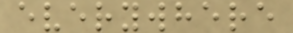everywhere
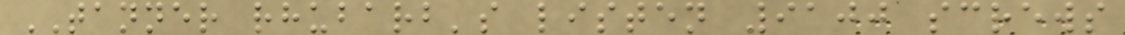TANNER rhubarb's listen 9100 screws
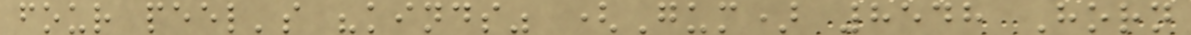four peel's "kinds" (Gum) 8548 Horn
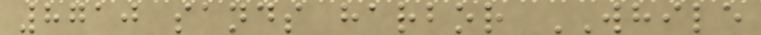8710 sands harbor WHILE
